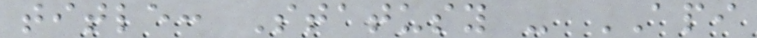title: Statusy - API
